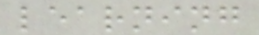learning
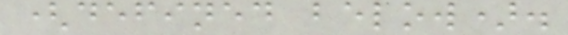(defined below).
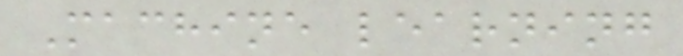Machine learning
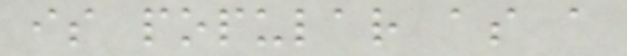is popular as a
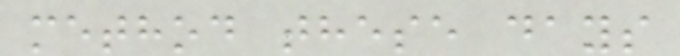method these days
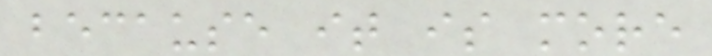because it is more
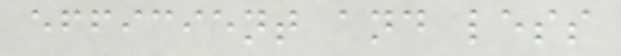efficient and less
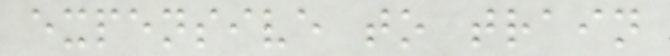expensive to train
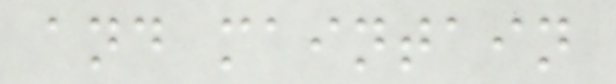and maintain
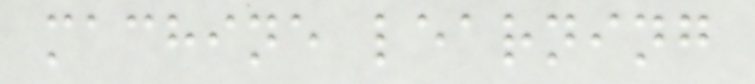machine learning
